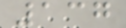137
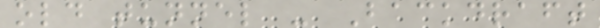old tunnel - Backdraft
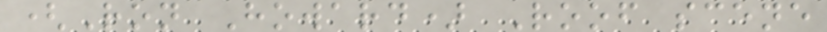(Ron Howard) Roof scene
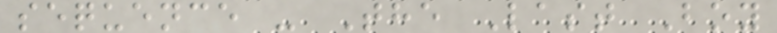sequence - The Last Boy
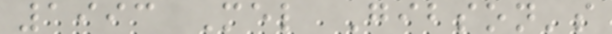1993 Mel Gibson's
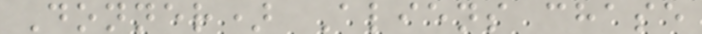Donner) Aliens chase
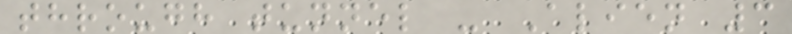through tunnel - Alien 3
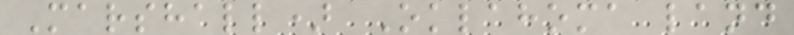Marshall) Oklahoma land
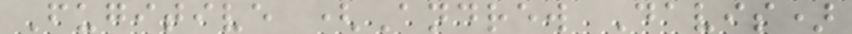Fugitive (Andrew Davis)
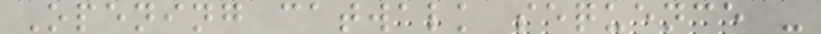Opening catwalk sequence -
